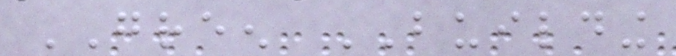GREEN BUILDING
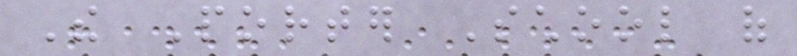The Porter School of
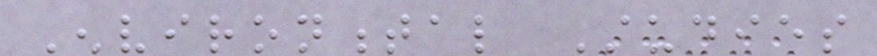Environmental Studies
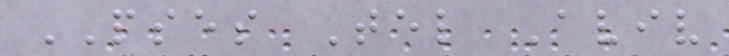PSES Tel Aviv
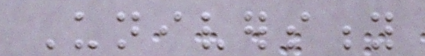University
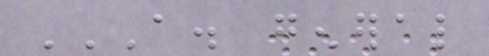A. GENERAL
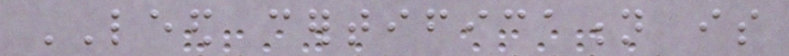LEED certification is
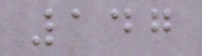147
